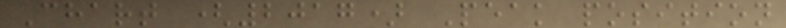Chart (2017) Peak position
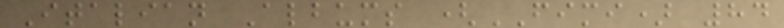Italian Albums (FIMI) 84
